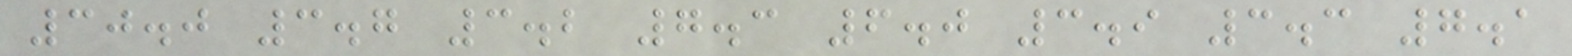30.0 3.7 3.2 7.3 6.0 3.9 3.3 7.1
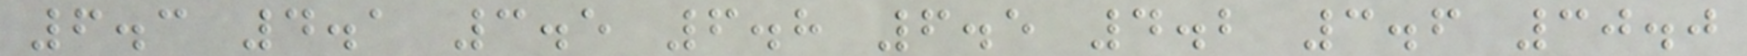6.3 4.1 3.5 6.8 6.5 4.2 3.6 30.0
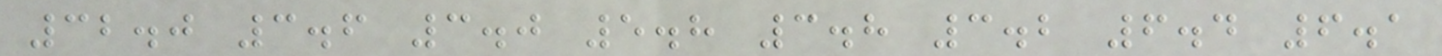32.0 3.6 3.0 5.8 3.8 3.2 6.4 6.1
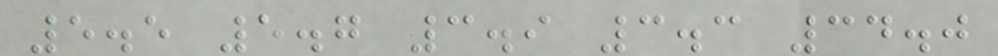5.5 5.7 3.9 3.3 34.0
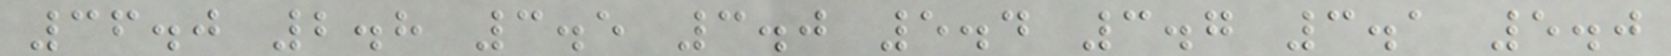36.0 2.8 3.5 3.0 5.4 3.7 3.1 5.0
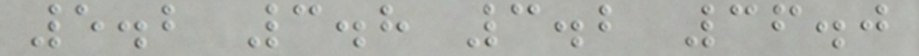5.2 3.8 3.2 36.0
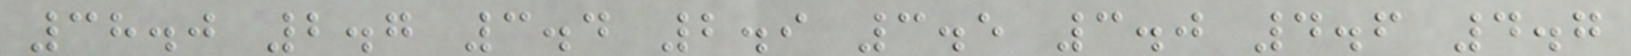38.0 2.7 3.4 2.9 3.5 3.0 4.6 4.7
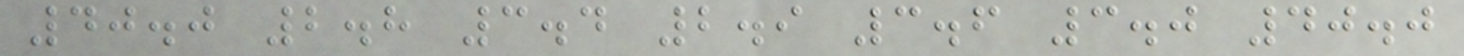40.0 2.8 3.4 2.9 3.6 3.0 40.0
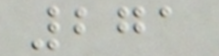271
